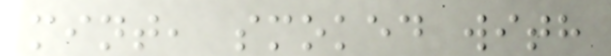mint, smoked with
